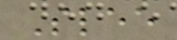Slee
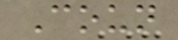Coun
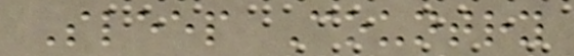Sleep Country
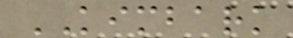KIMBARK
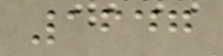1647
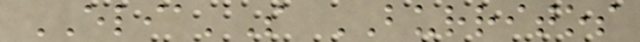ELIA'S BURRITOS
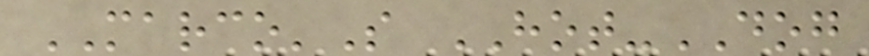MARCO'S HOT-DOG
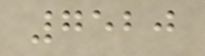7520
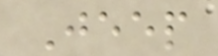Jeep
